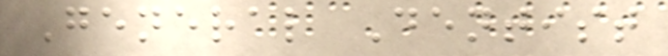General Dentist
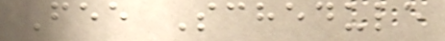Fee Schedule
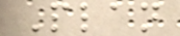Plan
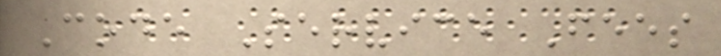Code Service Fees
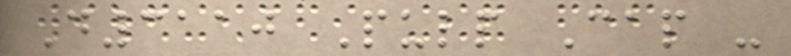D3110 Pulp Cap -
